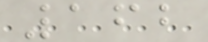162
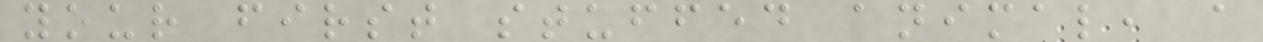your first stuffed animal, a
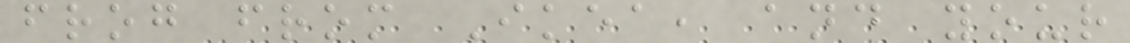frog from Ikea, and your
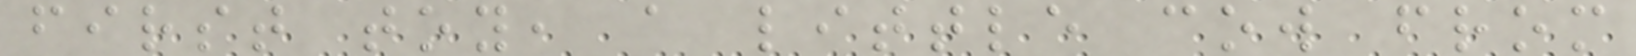first toy, a little cow from
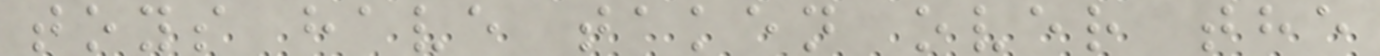toys have taken over the
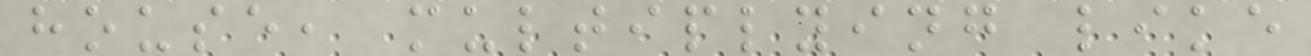house, multiplying like
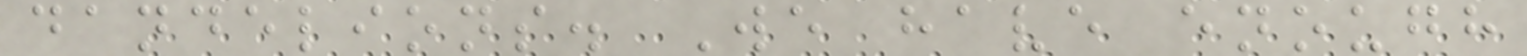dandelions. We have enough
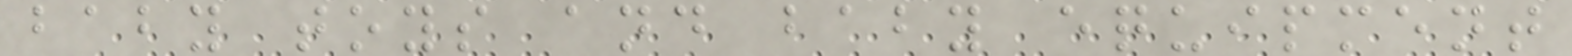baby toys and baby equipment
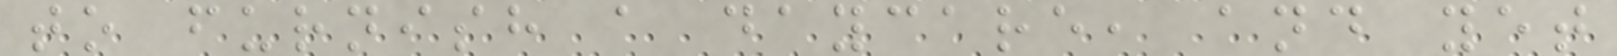to furnish a daycare, and yet
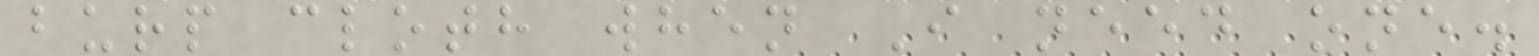burp cloth when I need one.
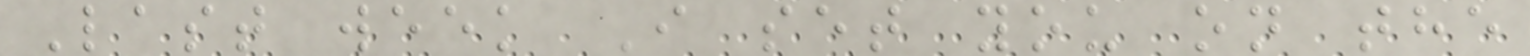Last week I set you on the
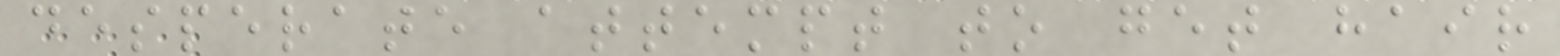desperate attempt to get hair
